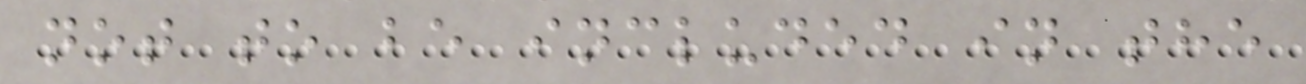not to be included in the
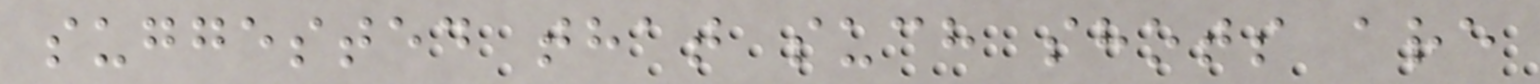suggested that such shots are
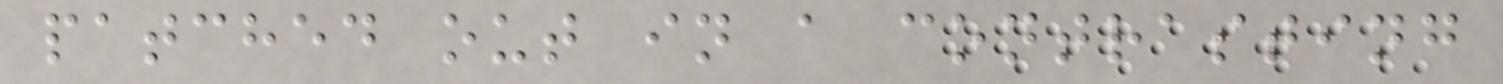patched out in a contrasting
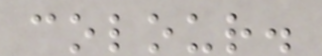colour.
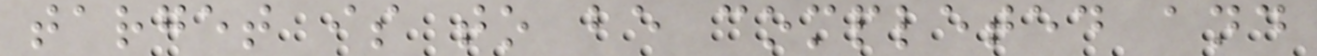target is to be completed and
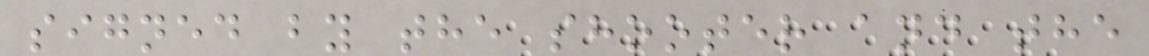signed by the shooter and the
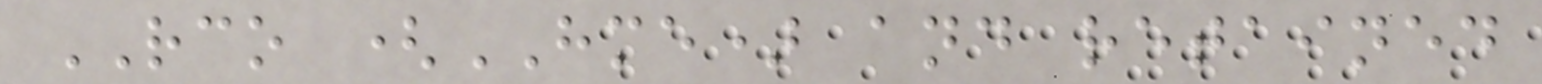RCO (HME) and retained
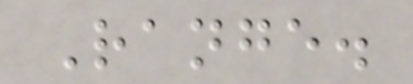Range.
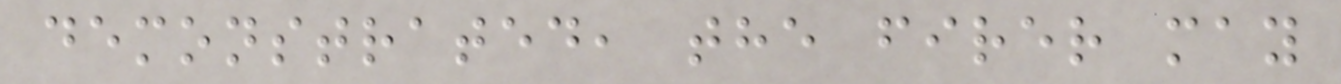demonstrated, the firer may
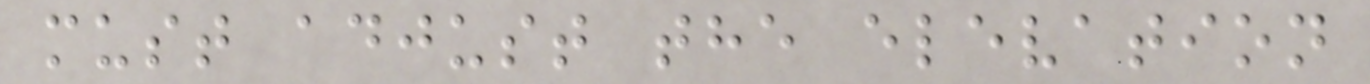must adjust the elevation
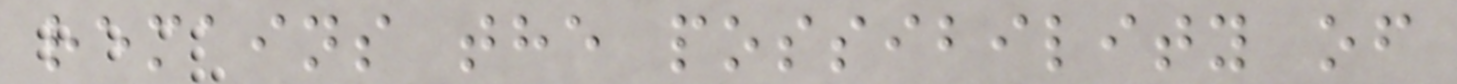remains the possibility of
